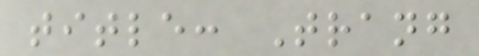title: Trang
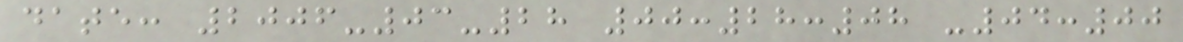date: 2006-03-28 00:28:08 -04:00
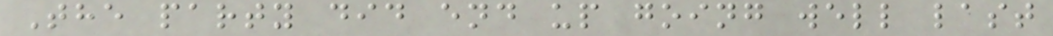The party did end up going well last
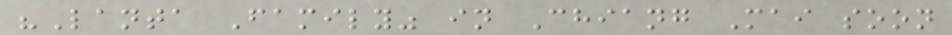"Lanta Family" in Chiang Mai soon
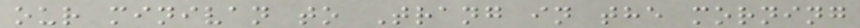our minivan to Trang in the morning
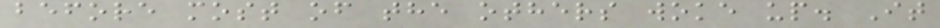before most of the others woke up. It
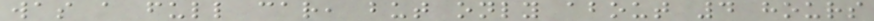was a full car, but only about 4 hours
